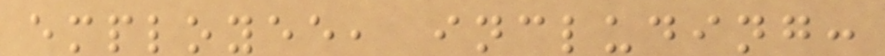employee, including:
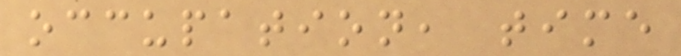occupation, time
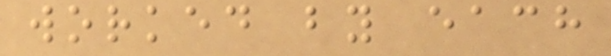worked by each
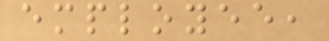employee,
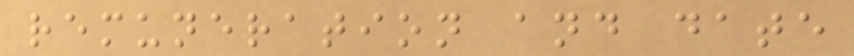remuneration and date
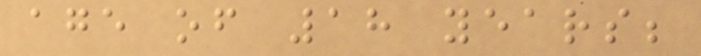age of 18 years;
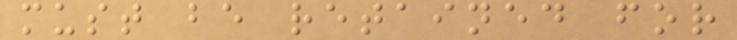must be retained for
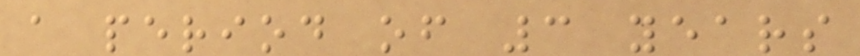a period of 3 years
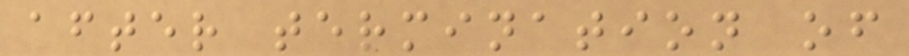after termination of
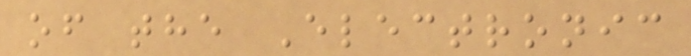of the Electronic
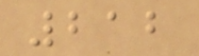212
